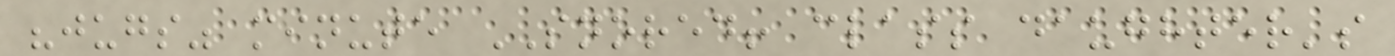"jugs" minute SNORED! class daughter's
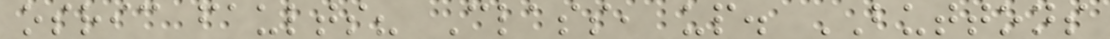osric faults? Class, up. BUTTONS
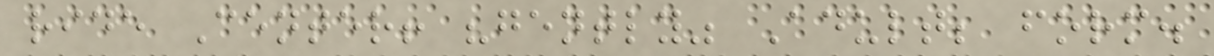ride Center! "gently" Adult; form.
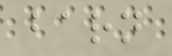barn
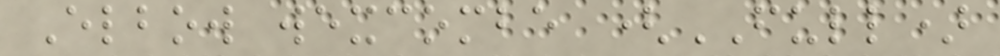Elbow wexcombe (FULL)
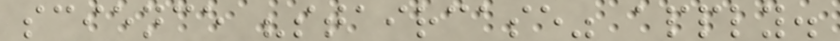science "staircase" apply.
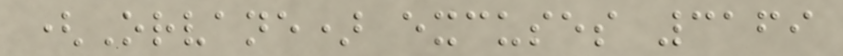(Orvane) excuses 3169
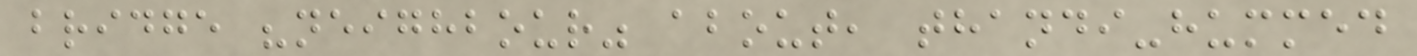bridge "neighbour" about, thandi-hummed
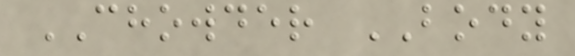CHOWDER BODY
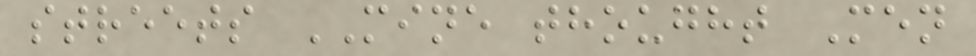streets MINE thought Men
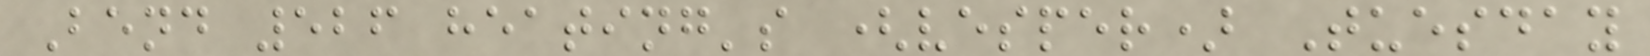Bend 526 heating's (vesper) Tuesday
